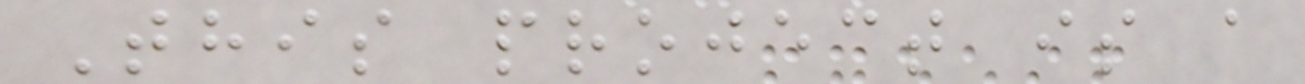This project is a
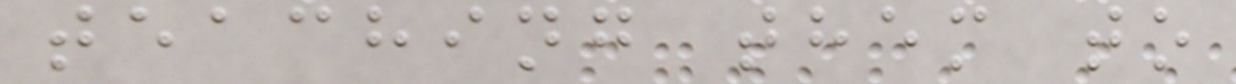teaching them to
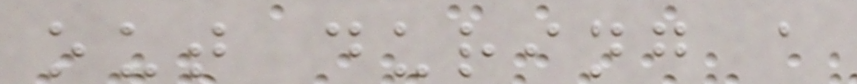out during a
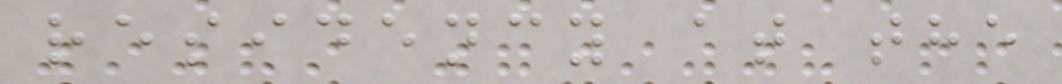residency at the
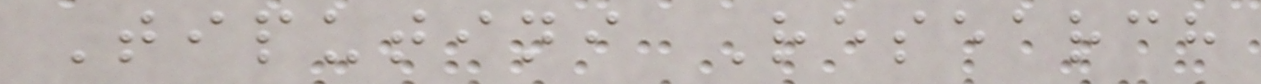Tiputini Research
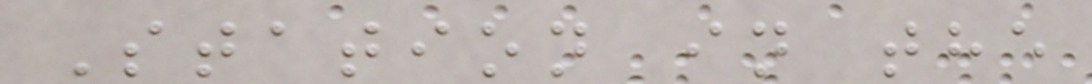Station in the
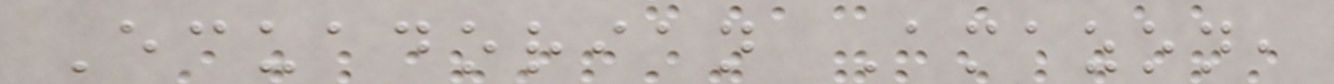Ecuadorian Amazon,
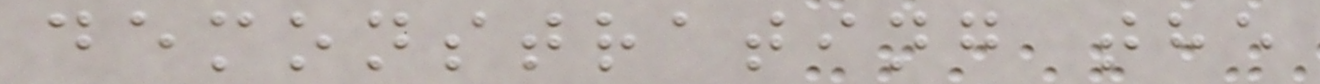demonstrating the
